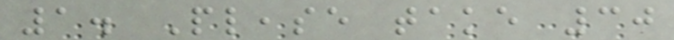1. Please take 30
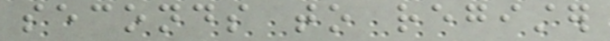seconds to register
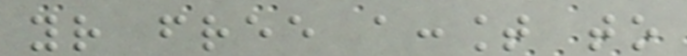your free account to
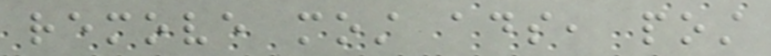remove most ads, post
